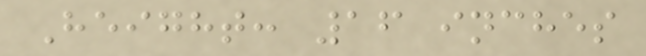Height: 16 inches
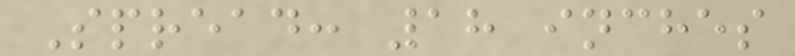Spread: 18 inches
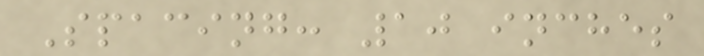Spacing: 10 inches
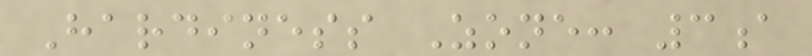Hardiness Zone: 3a
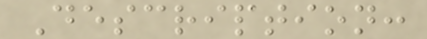Description:
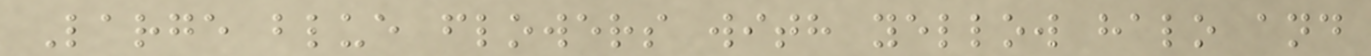Large blue flowers with yellow halo and
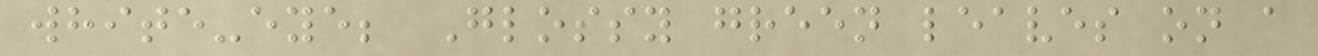white-eye; Glossy green leaves on a
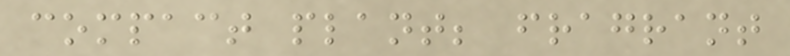compact plant; fragrant
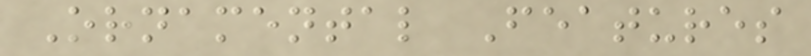Ornamental Features
